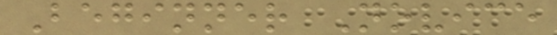Beginner Novice
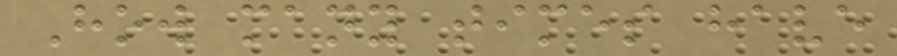How many times have
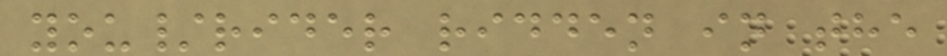you/rider ridden in the
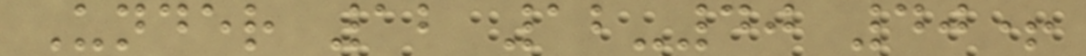Under 12 12-40 40+
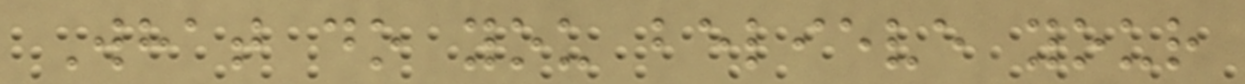What do you believe your
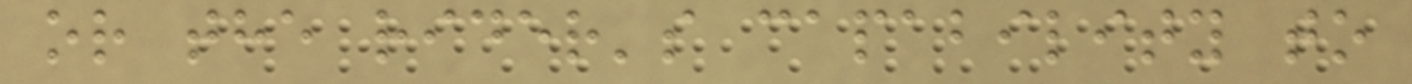or the rider's capability to
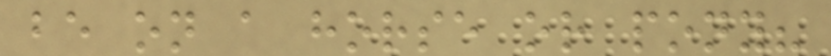be on a horse or pony?
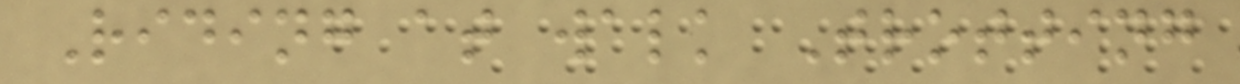Riding at walk Trotting
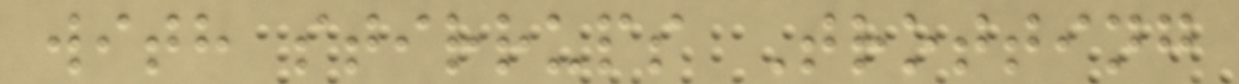with stirrups Trotting
